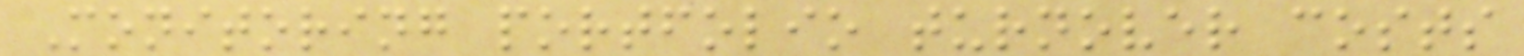Monitoring portfolio turnover costs
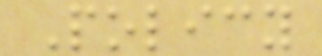Policy
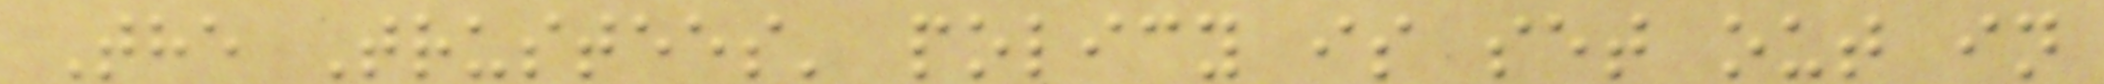The Trustees' policy is set out in
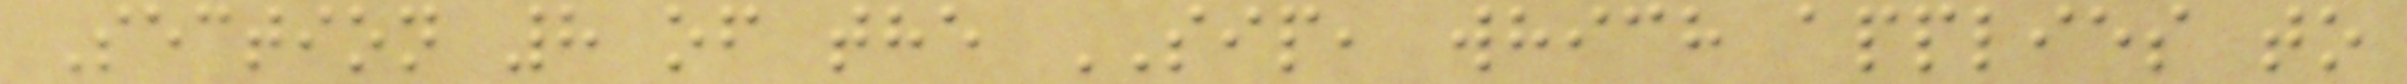Section 8 of the SIP, which applies to
